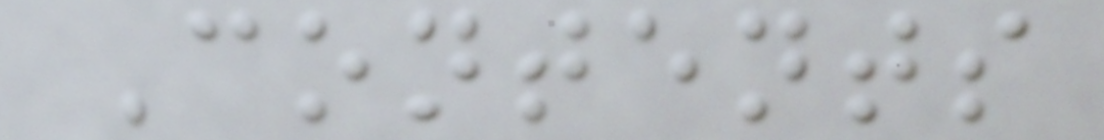Contents
